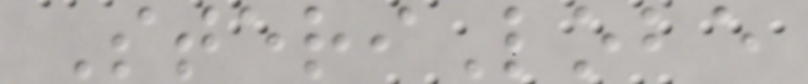SteriLobe
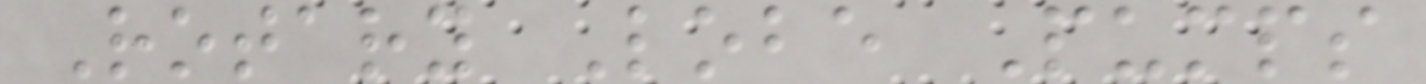Rotary Lobe Pumps
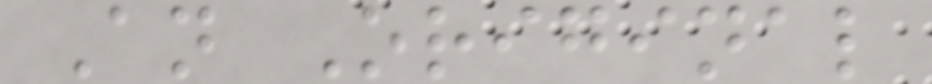An Original
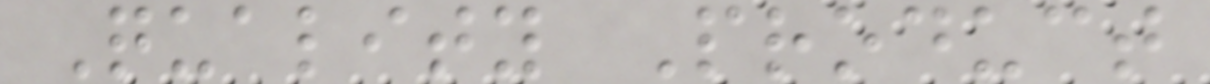Quality Product
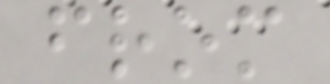from
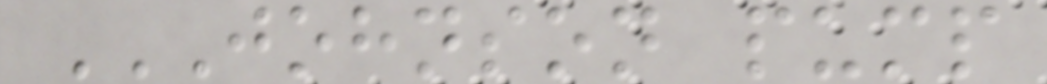JOHNSON PUMP
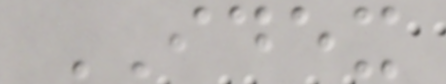IDEX
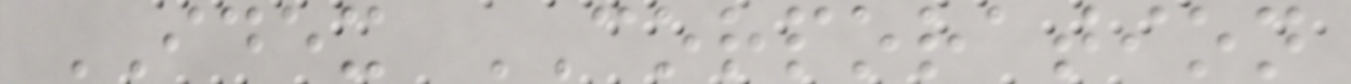IDEX CORPORATION
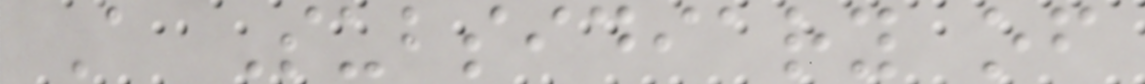A Subsidiary of
